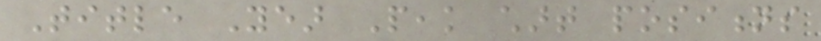Title Year Peak chart positions
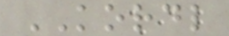KORDL
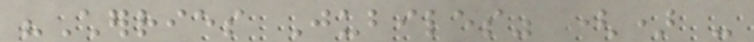"Cherries Jubiles" () -
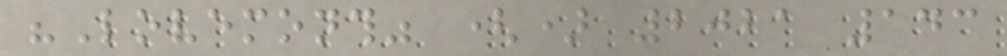"Lovemonth" () 2021 143
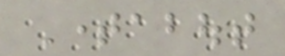Timeabout
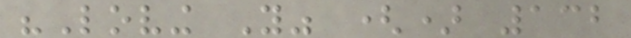"Loving You" () 132
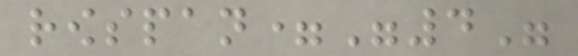rowspan="4"
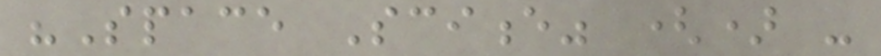"Space Science" () -
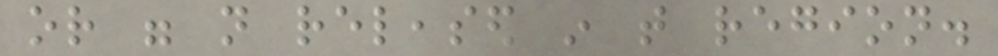or were not released in that region.
